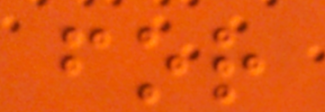for
